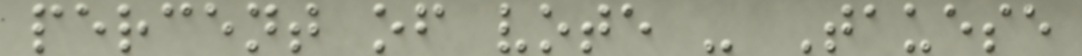percent of vote - Tauese
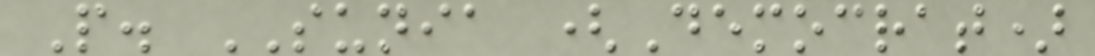P. SUNIA (Democrat)
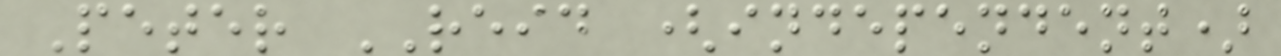Peter REID (independent)
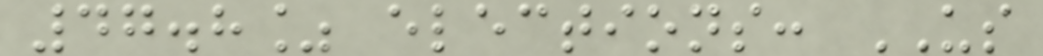47.8% elections: US
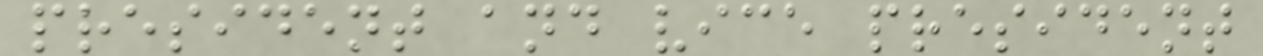president and vice president
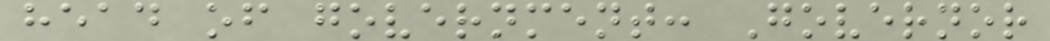head of government: Governor
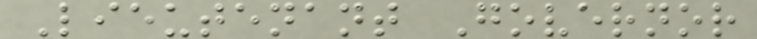Lieutenant Governor
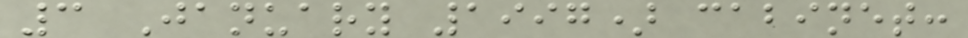3 January 1997) cabinet:
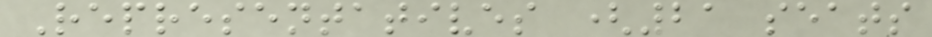Representatives (21 seats
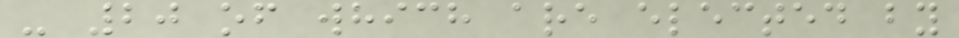- 20 of which are elected by
